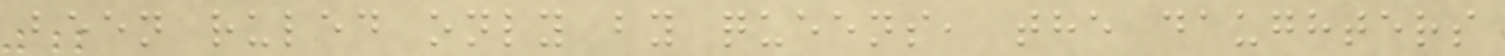been ruled only by queens, the daughters
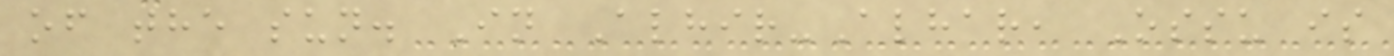of the sun. In Alhir-Alhar, Ossu is
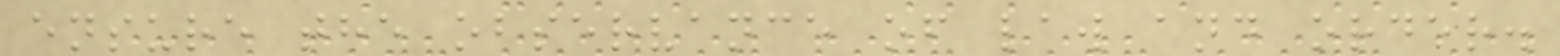ensure the observance of law and order.
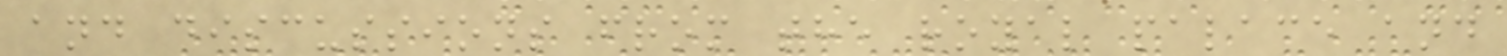and discussions from the royal palace and
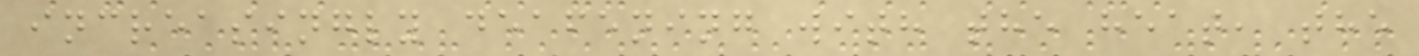increasingly deafening with the heat, the
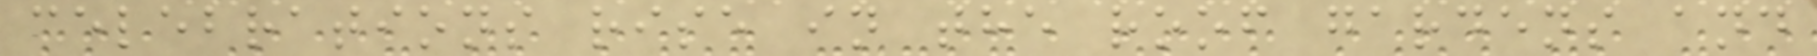celebrations rise in the roof gardens and
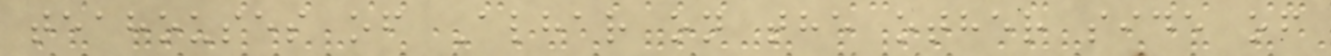teahouses of Alhar on the other side of
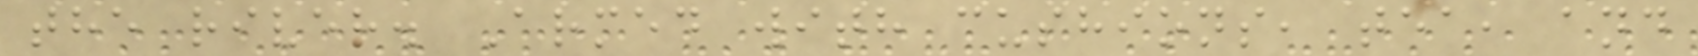the river. Armed with cushions, tea, and
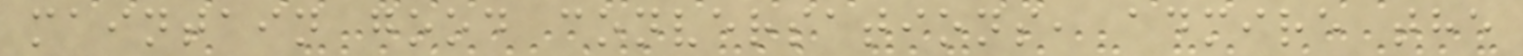maintain good conversations, admire the
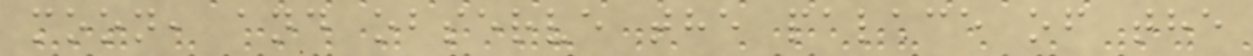moon, and observe the palace of the
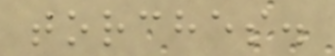torches.
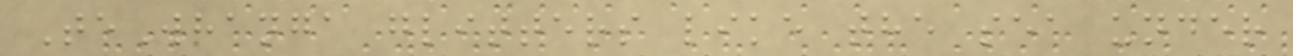TeWhanga glitters like the sea under
